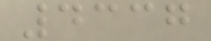4337
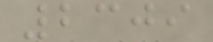2309
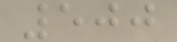500
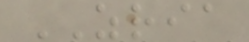ZRIA
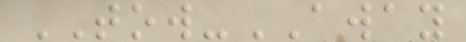TOW-AWAY
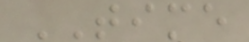TIME
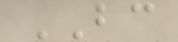BC
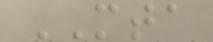MTA
